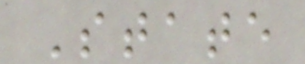State
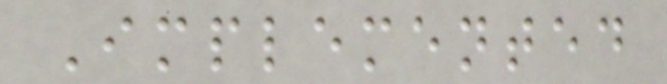Implemented
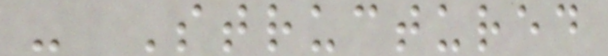- Structured
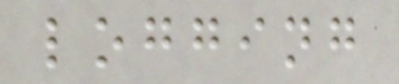logging
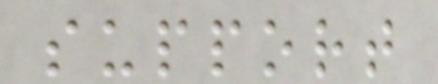support
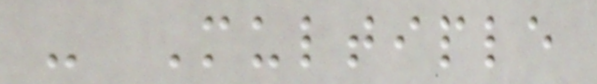- Multiple
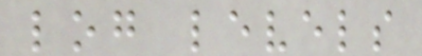log levels
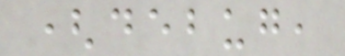(debug,
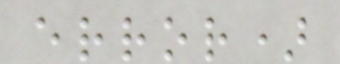error)
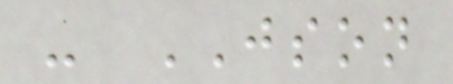- JSON
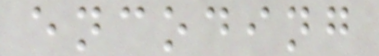encoding
